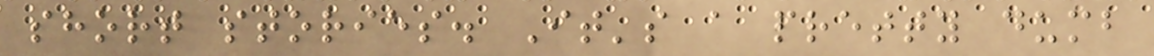short stories. It's a pretty dumb
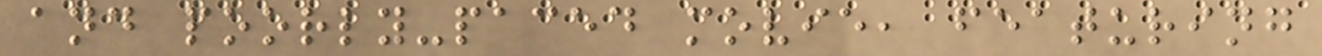and poorly-paced movie, featuring
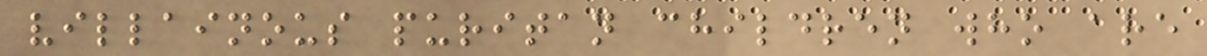villainous puritan children who are
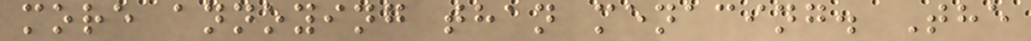more annoying than menacing. The
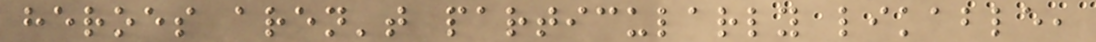heroes aren't particularly likable,
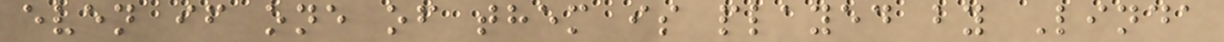even if one of them is played by Linda
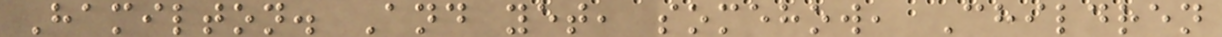Hamilton. And yet, somehow, Children
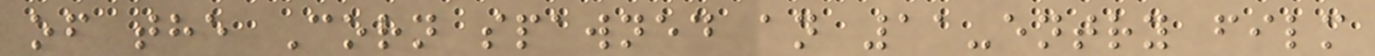of the Corn spawned an 11-entry film
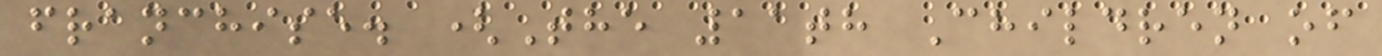franchise. (The 11th Children of
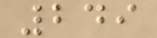249
